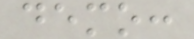demo:
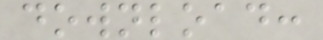download:
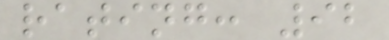rating: 92
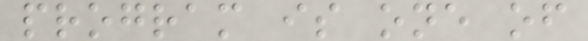program is one of
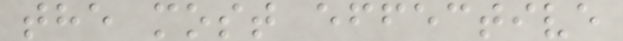the most effective
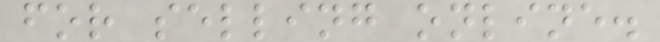for selling online.
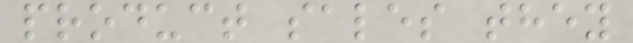product sales they
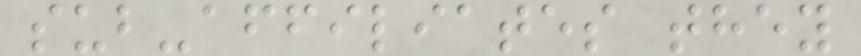sub-affiliates they
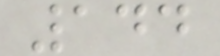144
